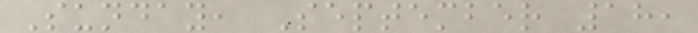Sunday, September 18,
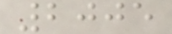2005
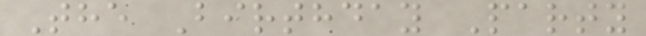The Birthday Party
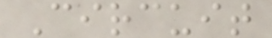Circuit
